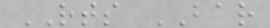RTS BAR
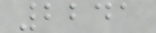2241
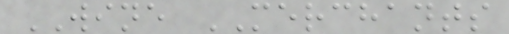WINE MERCHANTS
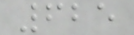625
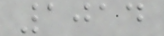1014
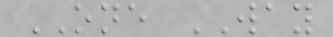ONE WAY
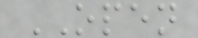OPEN
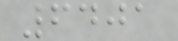6401
